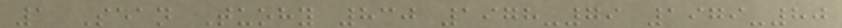1 Sean Tuohy 830 1978-79 1979-80
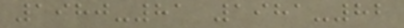1980-81 1981-82
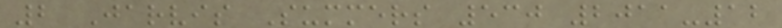2 Jarvis Summers 530 2011-12
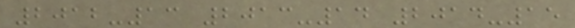2012-13 2013-14 2014-15
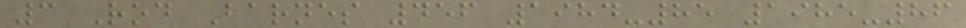3 Rod Barnes 456 1984-85 1985-86
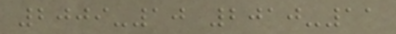2009-10 2010-11
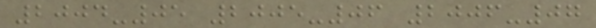2004-05 2005-06 2006-07
